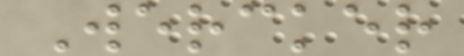Wercker
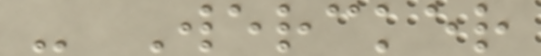- Wercker
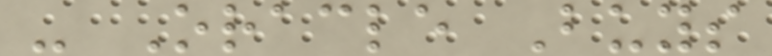- Oracle Buys
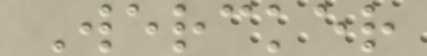Wercker
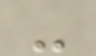-
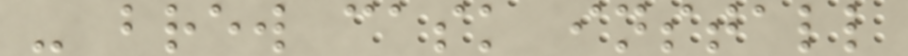- brew cask install
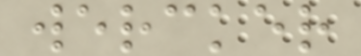wercker
